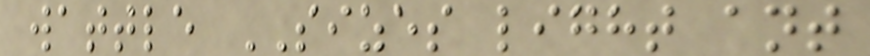wattle SIZES light ant
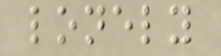lonely
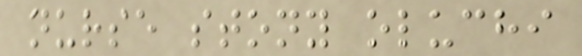nurse stony oluchi
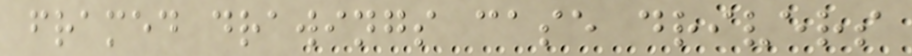framed drawings case drivers
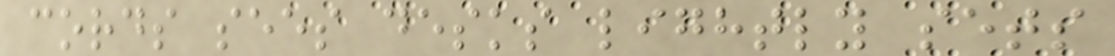cords sees desks lightly sets
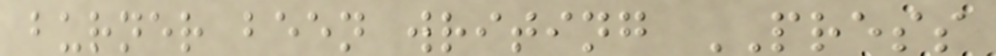burner been writing PRESS
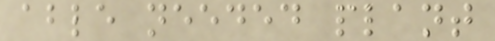able needed plant
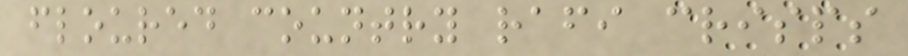floured country rafi crisps
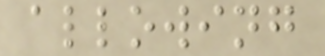allowing
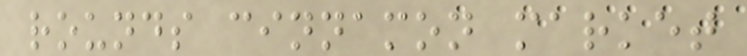rounds cinnamon market
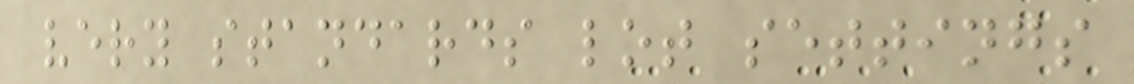very standards lot settings
